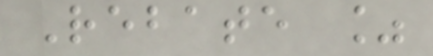Rebate %
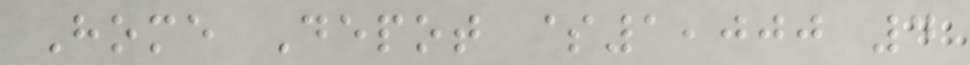Home Depot $1,000 4
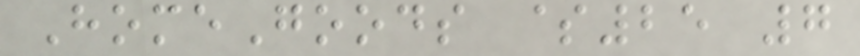HomeGoods $25 7
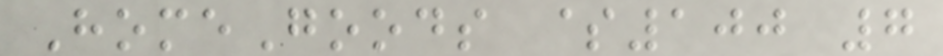HomeGoods $100 7
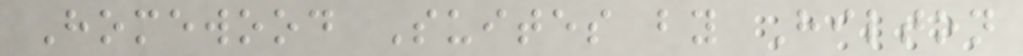Homewood Suites by Hilton
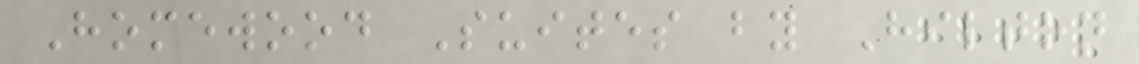Homewood Suites by Hilton
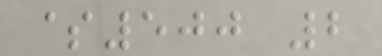$500 2
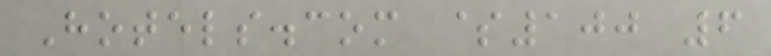Hotels.com $100 6
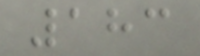183
